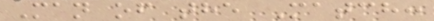Man of the Match:
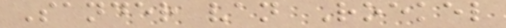Sander van Roekel
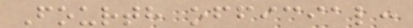Fourth official:
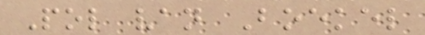Pol van Boekel
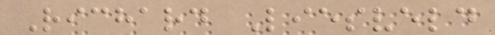Richard Liesveld
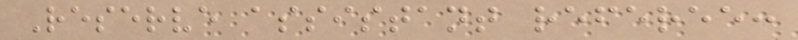Reserve assistant referee:
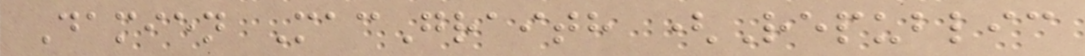Damien MacGraith (Republic
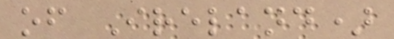of Ireland)
